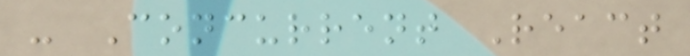- Concurrent React
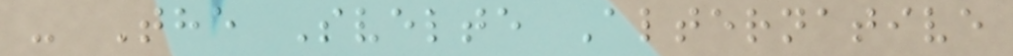- The Svelte Alternative
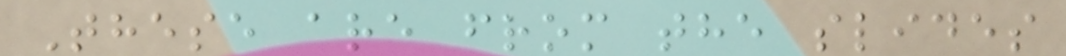These are from the slides
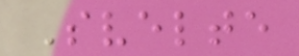Svelte
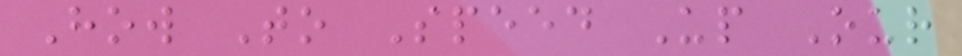How To Speed Up Our
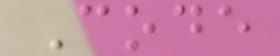Code
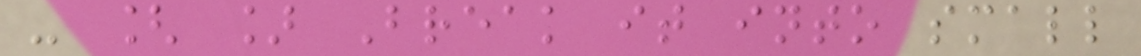- [ ] Break it into small
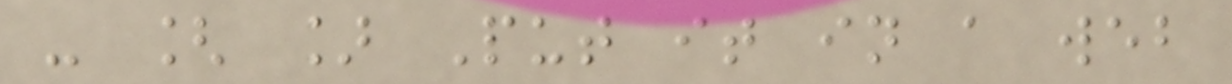- [ ] Put it in a web
